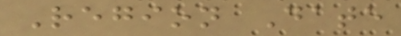Region Date
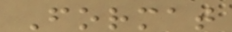Format
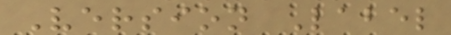Version Label
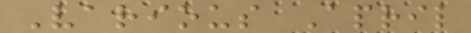Various April
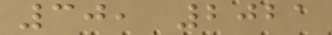30, 2021
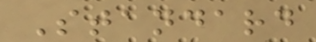Standard
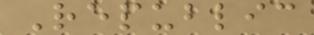Republic
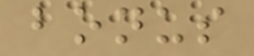bonus
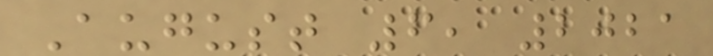August 6, 2021
